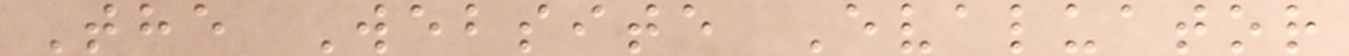The Website Evaluator
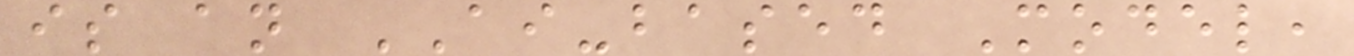is an AI-based Model,
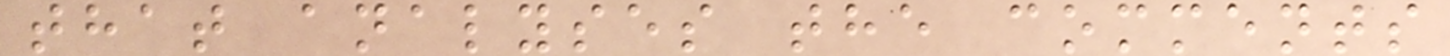that analyses the comments
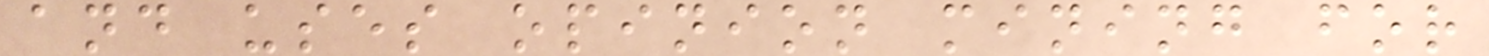and uses opinion mining for
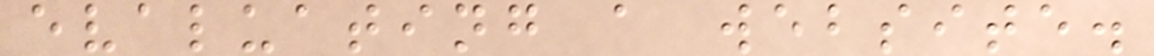evaluating a website.
